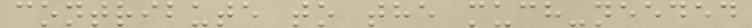contribute to the much-needed
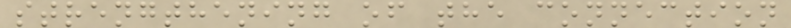strengthening of the connection
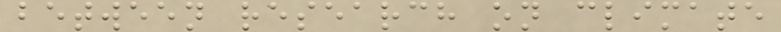between research on climate
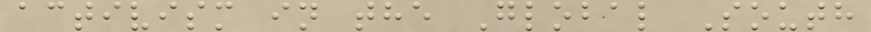activism in the Global South
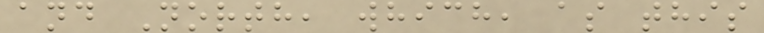and North, which, as this
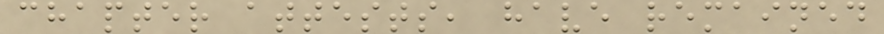chapter attests, have remained
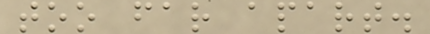too far apart.
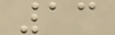13
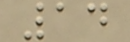14
